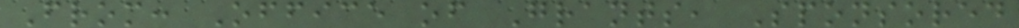From: Office of Grants, Sponsored
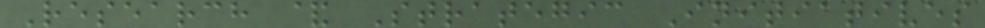Research & Strategic Initiatives
